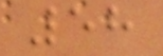58
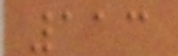113
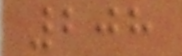208
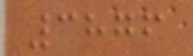3876
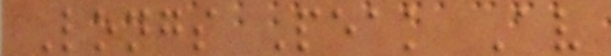Longs Peak Av
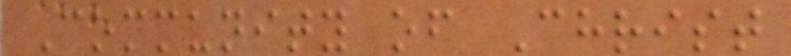Community of Christ
